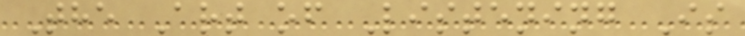The Art of Listening Is
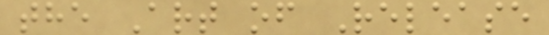the Art of Release
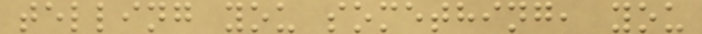telling you something, you
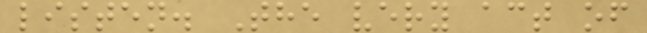listen. The very act of
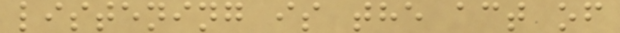listening is the act of
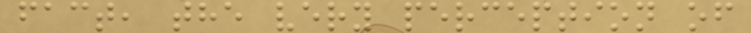fact, the very perception of
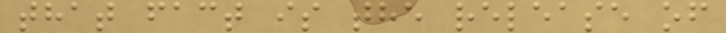that fact is the release of
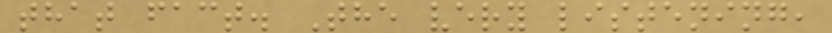that fact. The very listening,
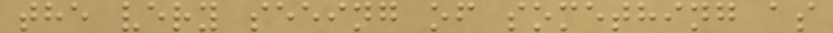the very seeing of something as
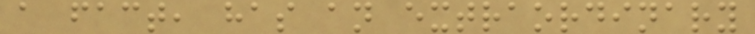a fact, has an extraordinary
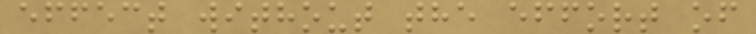effect without the effort of
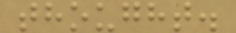thought.
